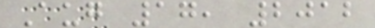Aug 17, 2012
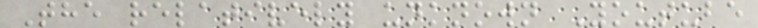The relatively unknown Youtube
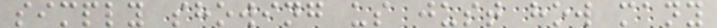simply showing us just how many
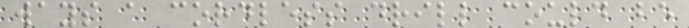ways a cordless drill could be
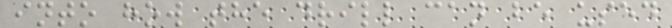into how the drill can be used
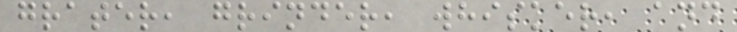grater, grinder, whisker, and
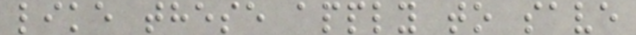like these apply to save
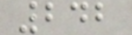242
